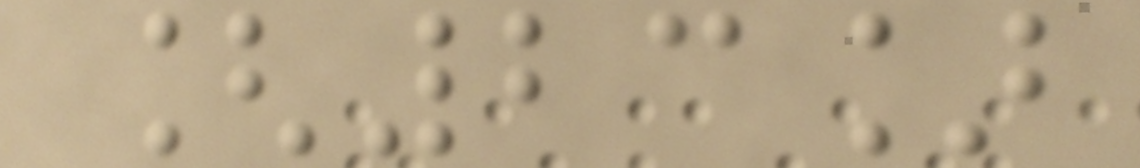[23]
